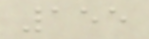155
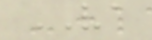VA
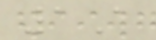1A
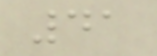41
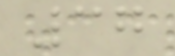37
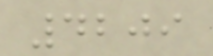4209
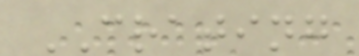CRATING
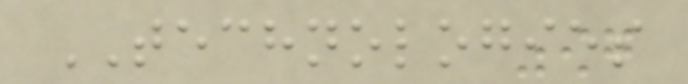TECHNOLOGIES
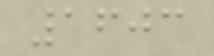1603
